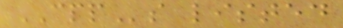CPPs listed
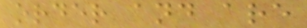order and are
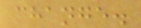change.
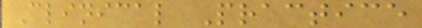Clinical Practice
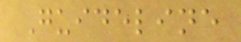Guideline
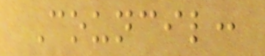Council:
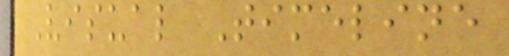Visual Timeline
